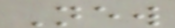New
